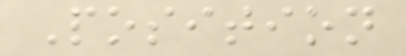Position
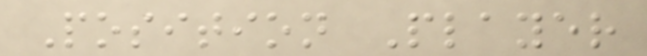Position Player
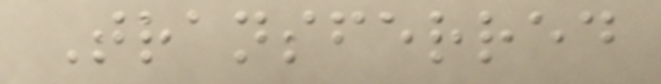Transferred
